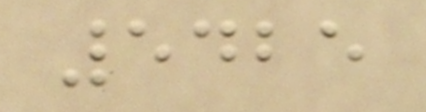5425
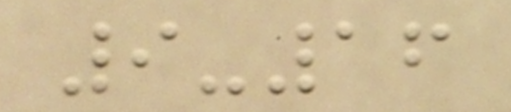9-16
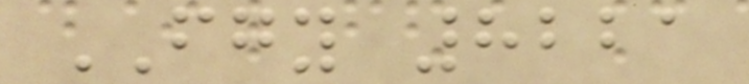FGY 8221
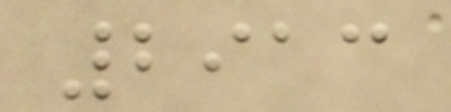2913
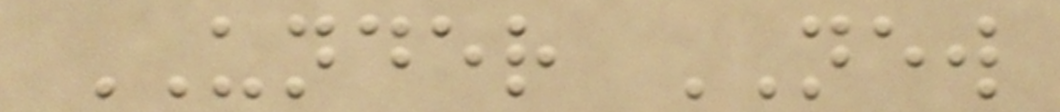UNDER NEW
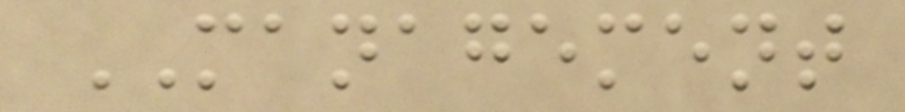MANAGEMENT
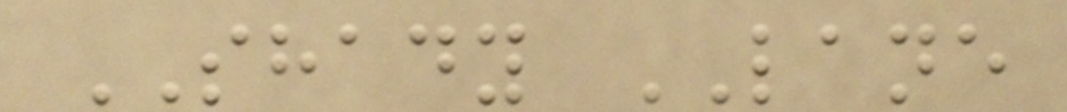SHADY LANE
